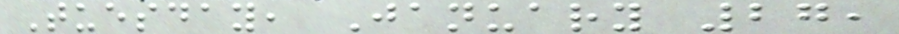Tuesday, January 27,
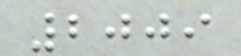2009
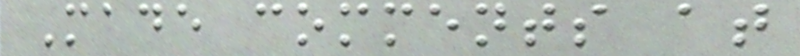Made comments at
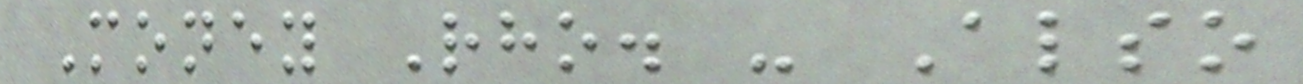Money Rho. - Also
